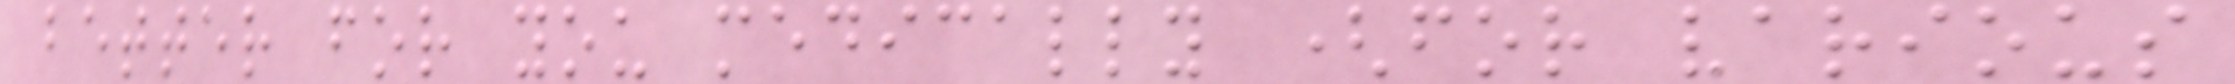better for you medically (for various
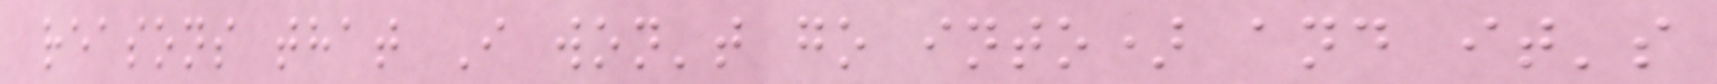reasons that I won't go into) and it's
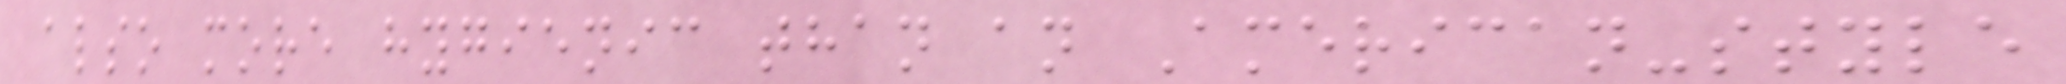also more hygienic than an American-style
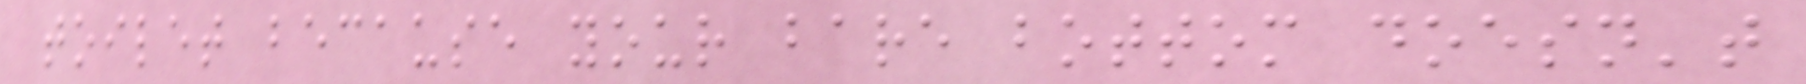toilet because your bare bottom doesn't
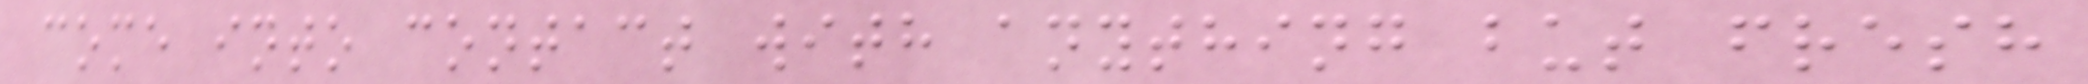come into contact with anything but fresh
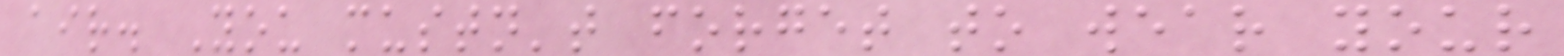air. You mustn't forget to wear your
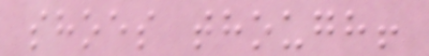shoes though!
